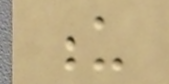u
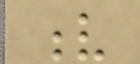v
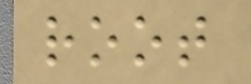root
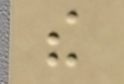the
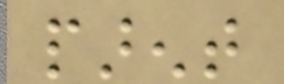parent
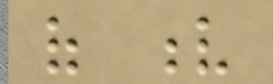of v
